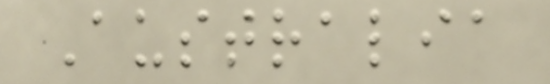Australia
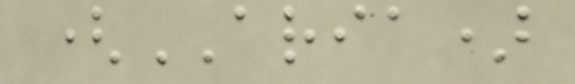(ARIA)
